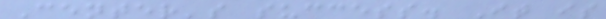Center's success. It is
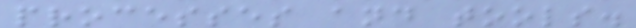processes and tools.
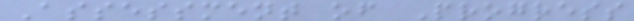Assessment of Progress
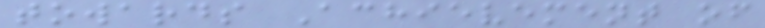towards Achievement of
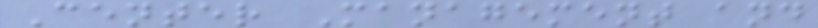Center Management and
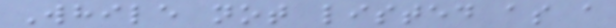While not listed as a
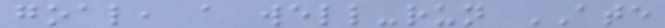goal, a well-run ATE
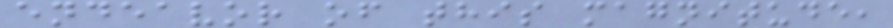endeavor of this magnitude,
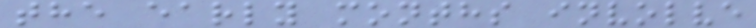the early months involve
